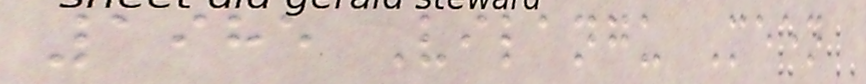1985 Vilangu Meen
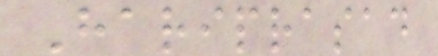Hariprasad
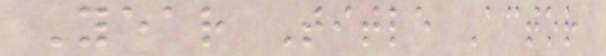Year Title Actor
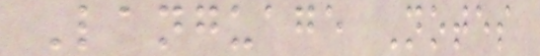Language Notes
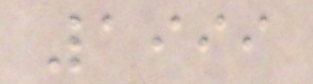1999
